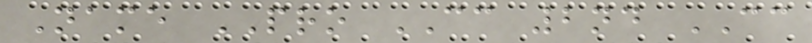Name PRO CC 2nd CC
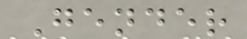Gender
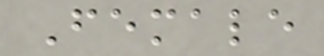Female
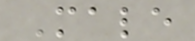Male
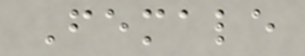Female
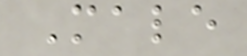Male
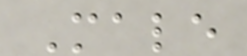Male
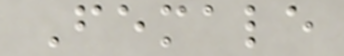Female
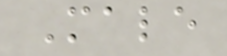Male
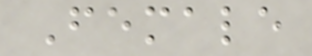Female
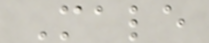Male
